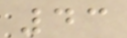43
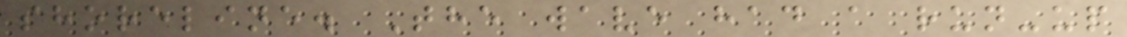shoreline. The wave had a run-up
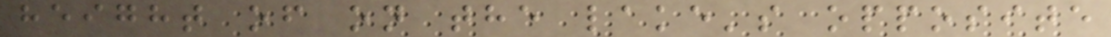height of on the lake's opposite
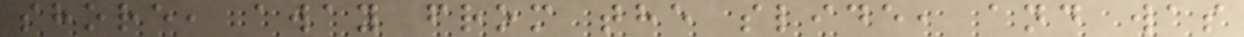shore, away from the slide, and was
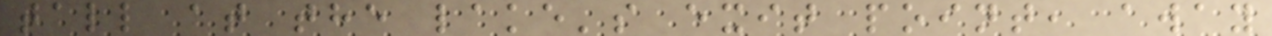tall at the lake's exit point, away
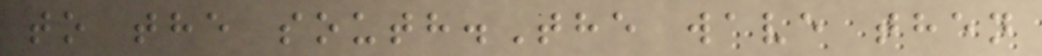to the south.The wave then
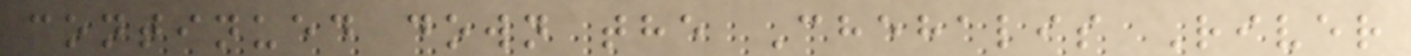continued down the Chehalis River
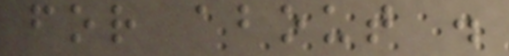for about .
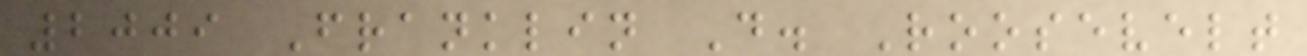2009 Franklin D. Roosevelt
